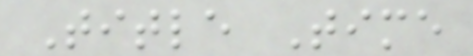Title Time
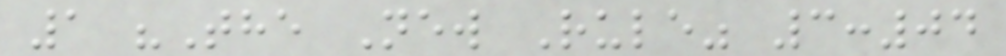1 "The New Rule" 3:04
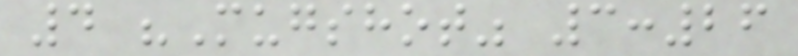4 "Mugshot" 3:26
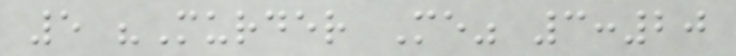5 "Murder Me" 3:20
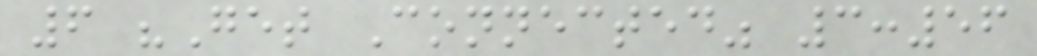6 "Get Connected" 3:56
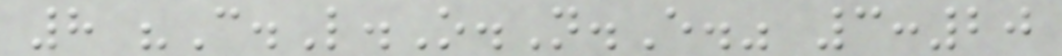8 "C.L.O.N.E." 3:20
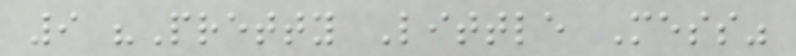9 "Pretty Little Mess"
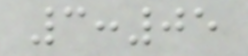3:05
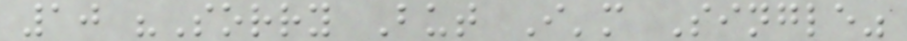10 "Sorry But I'm Single"
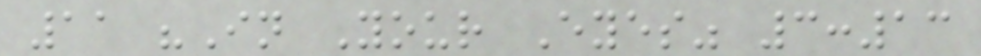11 "In Your Eyes" 3:13
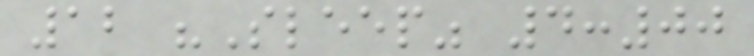12 "Sleep" 4:00
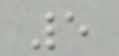5
